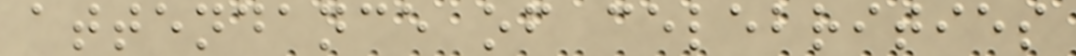attendance of celebrities
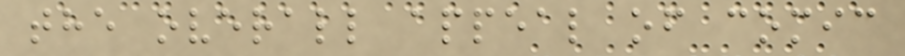the overall appeal of comic
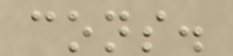cons.
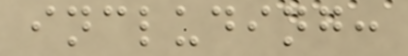including:
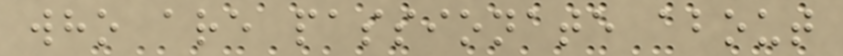who are passionate about
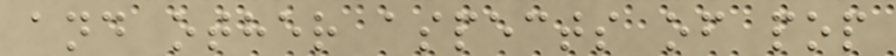and other aspects of pop
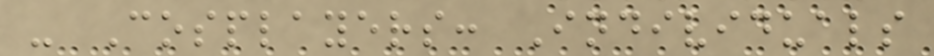- Cosplayers: Individuals
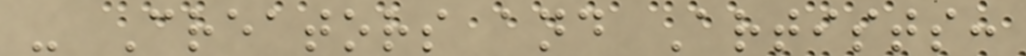- Creators and Artists:
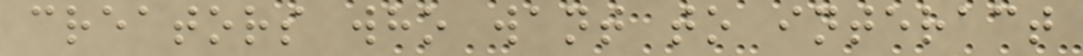creators who want to interact
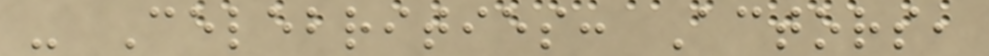- Celebrities: Actors,
